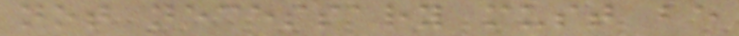not necessary must be
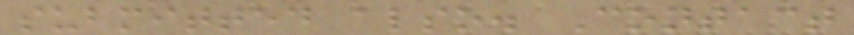submitted also. Contact
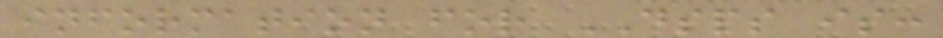information for DSPS is:
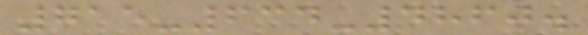715-634-4860.
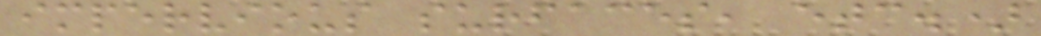impervious surfaces, etc.)
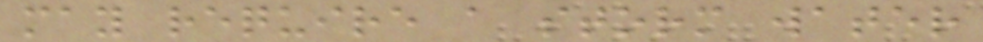may require a storm water
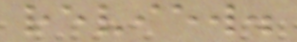review.
